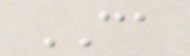CA
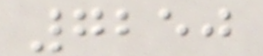7250
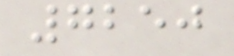7250
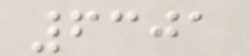6301
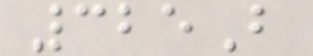325B
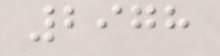2978
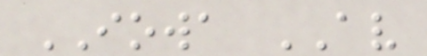IOWA AV
